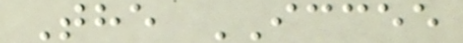The ICCEE
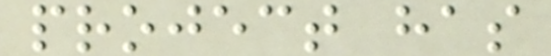project has
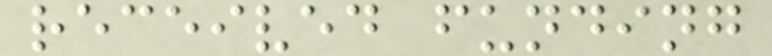received funding
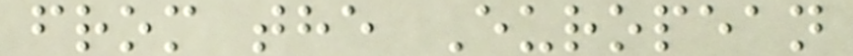from the European
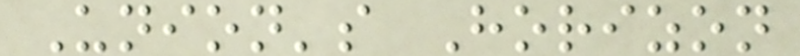Union's Horizon
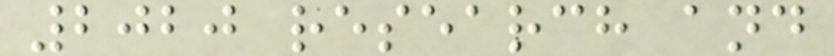2020 research and
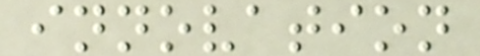innovation
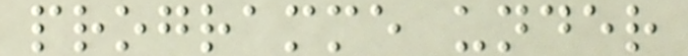programme under
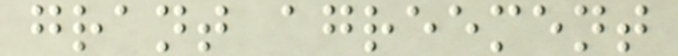grant agreement
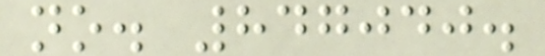no. 847040.
